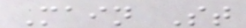Main St
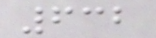632
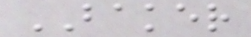BAKER
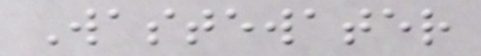Wastewater
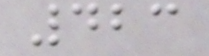423
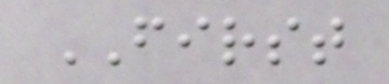FIRST
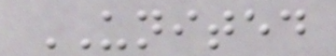UNITED
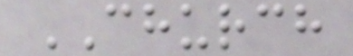CHURCH
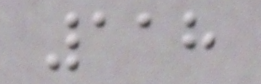118
